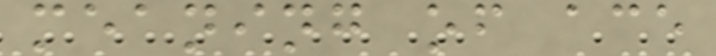meaning of ace
